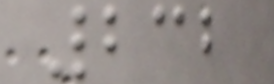232
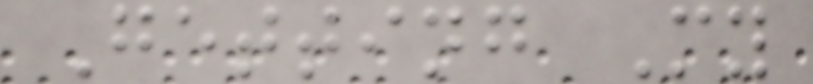Getting My
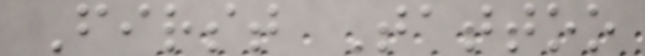First Tattoo
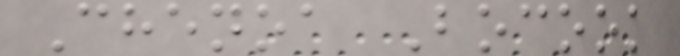Chenoa Bocook
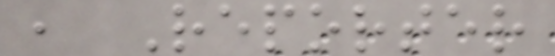, Reporter
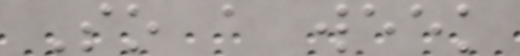So a week
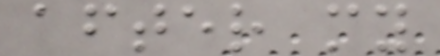after my
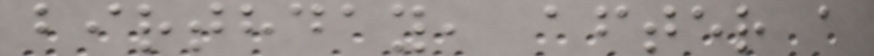birthday, after a
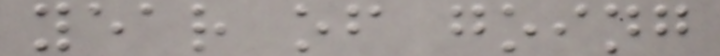year of going
